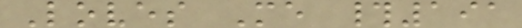Loves Me #191
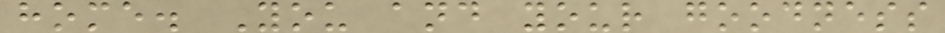home. You and your goodness
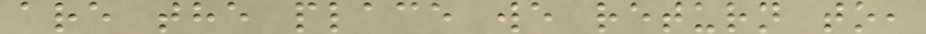are the place we return to,
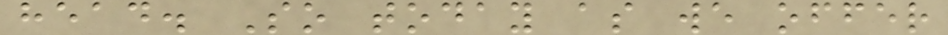head. So today as we offer
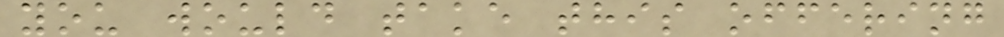you would take this offering
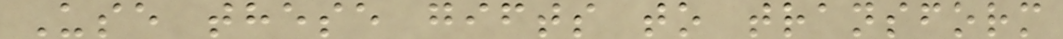Use these gifts to transform
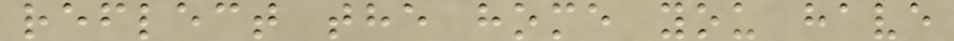reflect the home you have
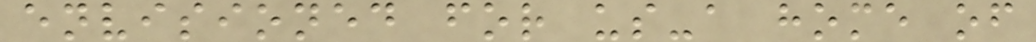envisioned for us-a home of
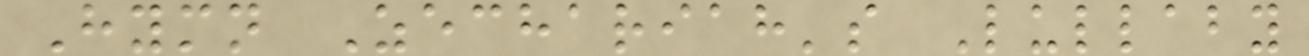Hymn Zechariah's Lullaby
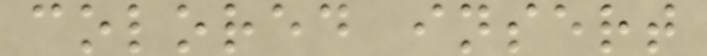colored insert
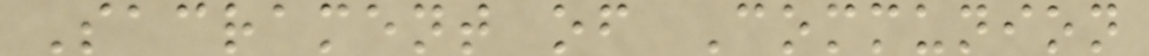Sacrament of Communion
